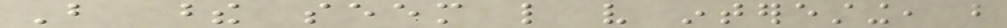But these seem like very interesting, but
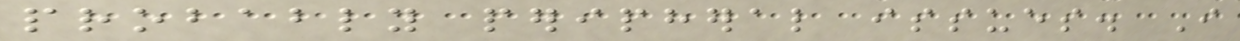probably peripheral issues. I
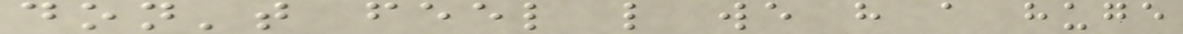don't feel like we have a huge
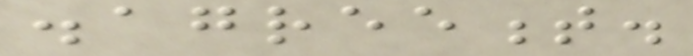disagreement.
